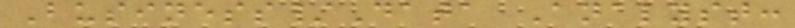Business/Data Analyst:
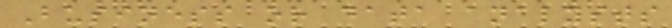Business or data analysts
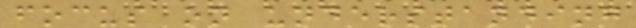focus on understanding
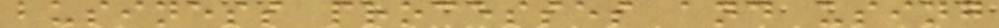business processes and using
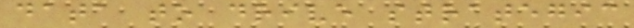data to drive strategic
